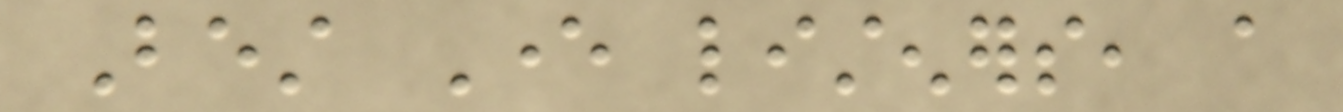Best Ever listeners, a
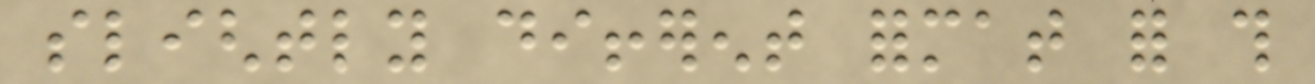slightly different format for this
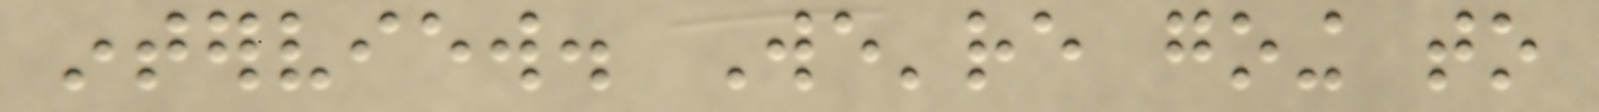interview. We're going to
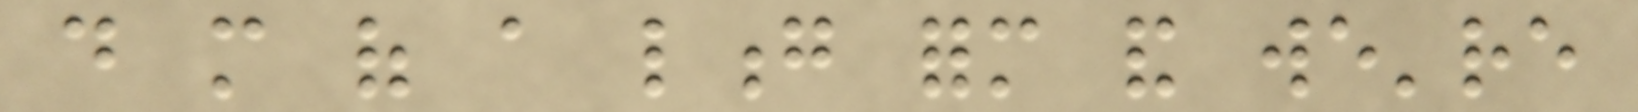do more of a long form and we're
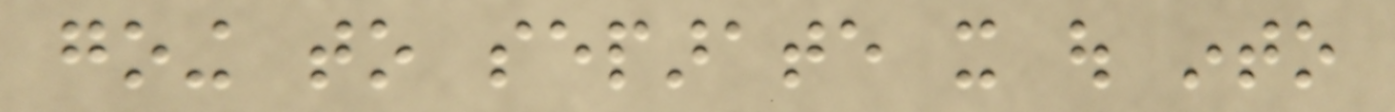going to separate it out into
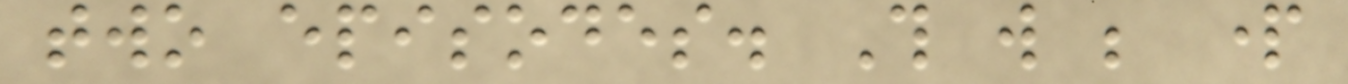two episodes. This will be part
